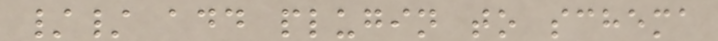// add plugin to schema
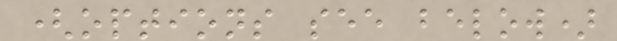(options see below)
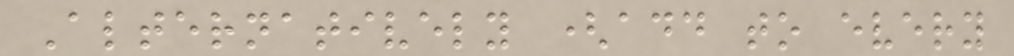Alternatively (add to every
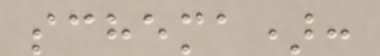schema):
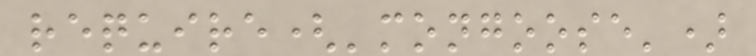require('mongoose')
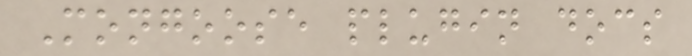Mongoose plugin docs
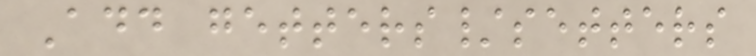Add getters/setters
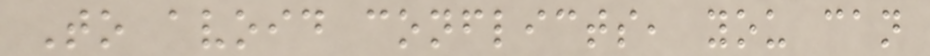To avoid conflicts, you can
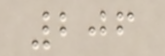206
